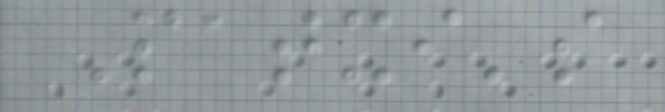Patxi's
